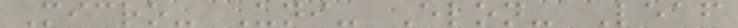Micro- Uni- Elon- Leaf
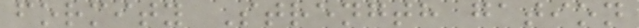formity Strength gation
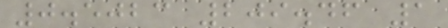0.5023 209.46 1
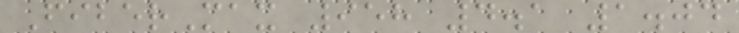FiberMax 958 4.1 1.04
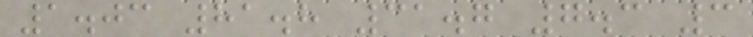1.03 81.8 31.7 7.3 3
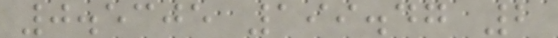0.5305 199.47 2
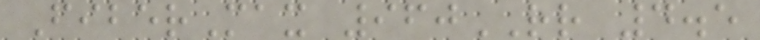FiberMax 960RR 4.5
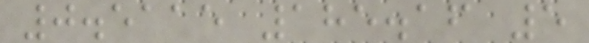0.5115 185.16 5
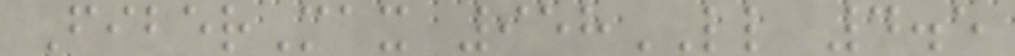FiberMax 958LL 4.5
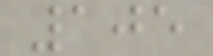105
